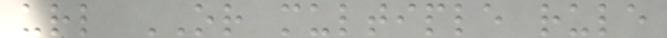url OR multiple rule
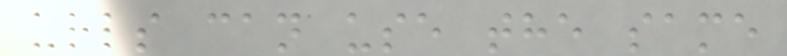urls can use the same
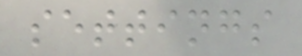settings
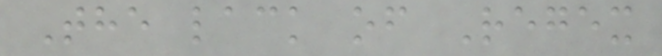The lack of Regex
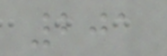201
